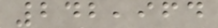242,964
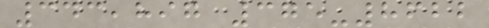343,897 375-8622
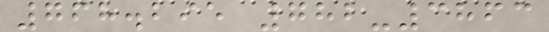768.295 782-3863
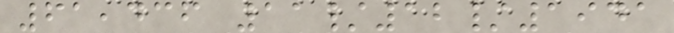61,436 11/12/1941
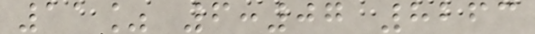11% 6:07 8263
